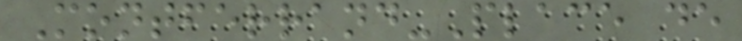Montferrand-Place de
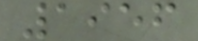1956
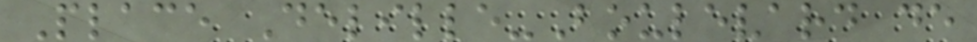Place Delille-Boulevard de
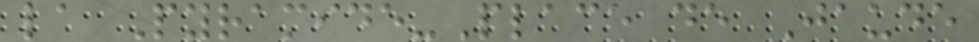la Pyramide-Place de Jaude
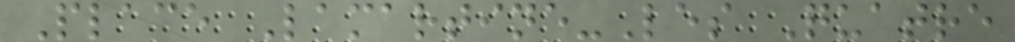Place Lamartine-Les Quatre
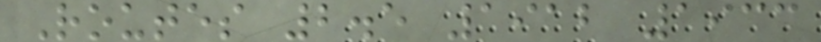Routes 2.5 1912 1933
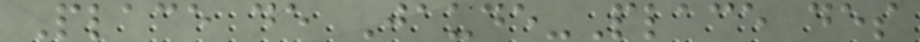Place de Jaude-Place des
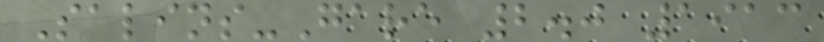Salins-Gare 2.0 1913
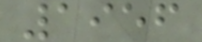1956
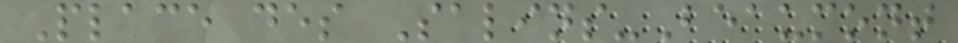Place des Salins-Beaumont
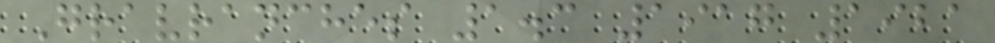Gravranches 1.3 1917 1921
